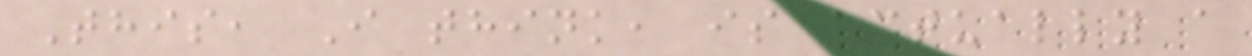This, I think, is actually a
